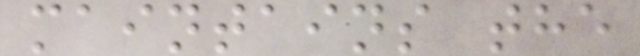maintains the
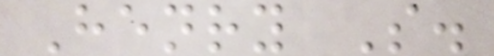Henry S.
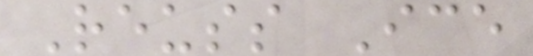Reuss Ice
